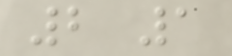2 1
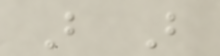B B
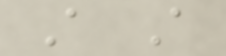A A
